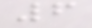6
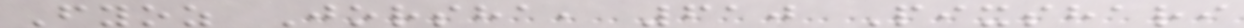Fyoz Jorsha, 610 Pixshari
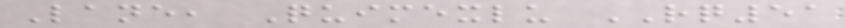Lane, Quimexlu RQ51
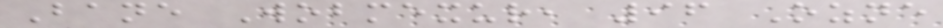Bane Wobmexur, 96 Ozne
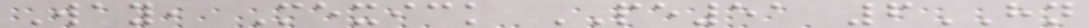Way, Mexick PE51 6HN
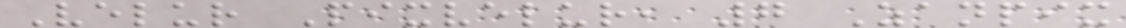Velur Pixvelur, 7 Zanpix
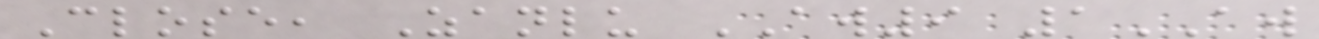Close, Zanlu AW9 1AW
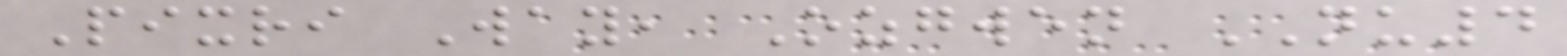Pixri Way, Ozgwen NU4
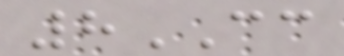8CC
